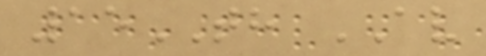15TH AV
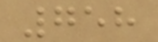758
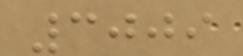3009
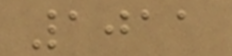1011
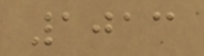1013
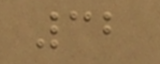32
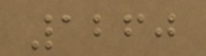1260
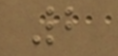2
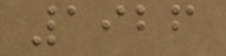1926
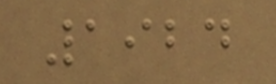1924
